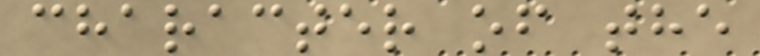character of the
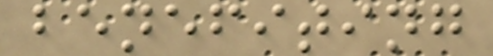benefiting
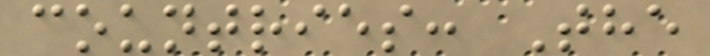countries: The
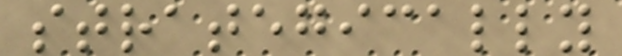strategically
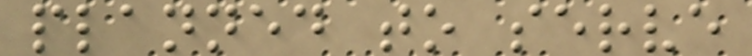planned to serve
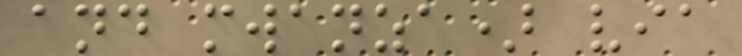and mwanza) via
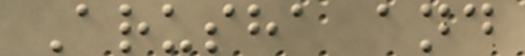Arusha and
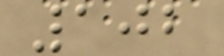102
